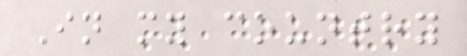In my country
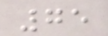75
